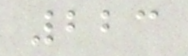223
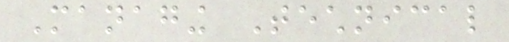Managing Technical
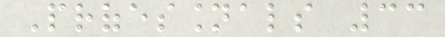Professionals 33
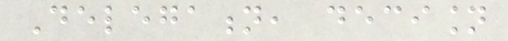Delegation, decision
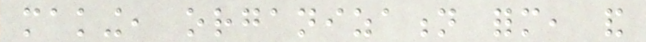making, organization form, and
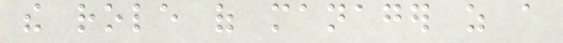the role of manager as a
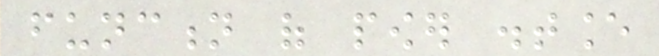function of power distance
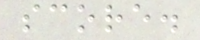score.
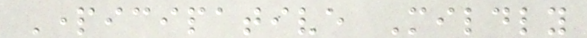Participative Mildly
